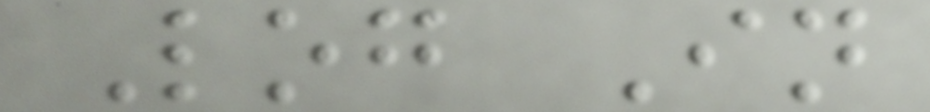Log In
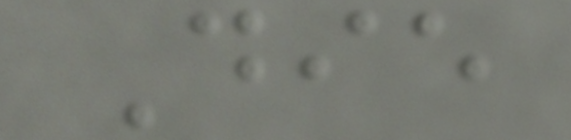Die
